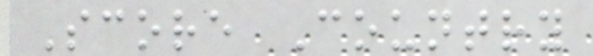Score Country
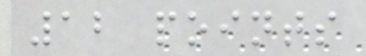12 points
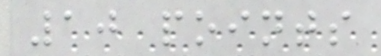10 points
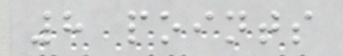8 points
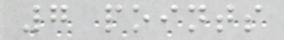7 points
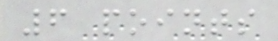6 points
